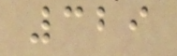329
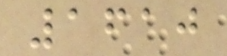1610
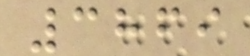3869
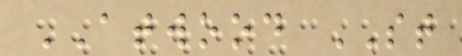ATWOOD ST
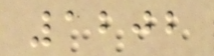1202
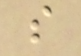s
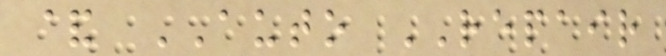& AUTO REPAIR
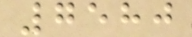7580
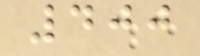400
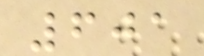601
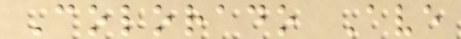Colorado Ave
